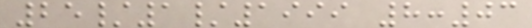25/1/1999 8:03
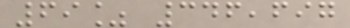69% 346,697
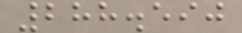288.590
